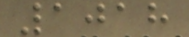1018
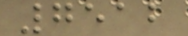7512
